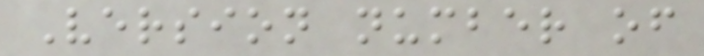Version number of
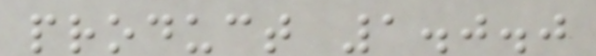product 1.0.0
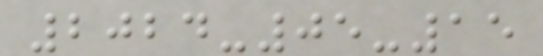2024-05-15
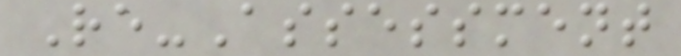Re-Assessment
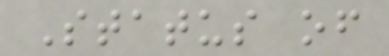Status of
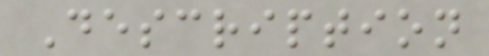Description
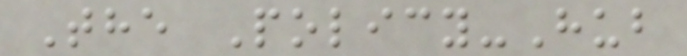The Policy-Hub
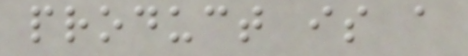product is a
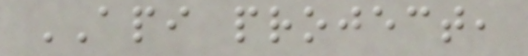API project,
